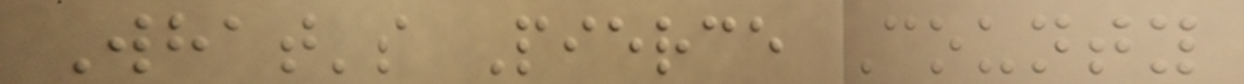What's Pierce County
